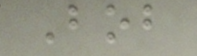Bob
